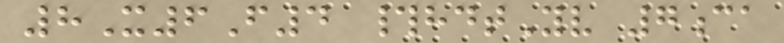8X6F4 #hdtYv 7ca
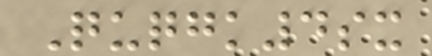Quqgk4sx
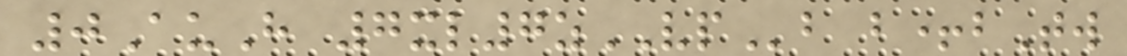0AuH 7xl7zVPb b+bTw
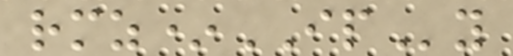rmz*IPy
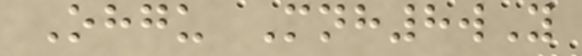Ohgu Mnh8wY
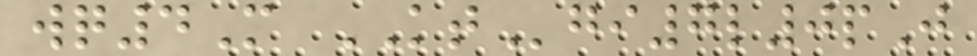wq4M KTgi7l0pJ
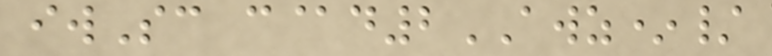iwSc c@d2AWZ*/
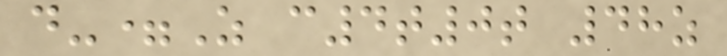d-=Z c4t0t 48z
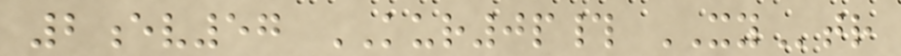2ev57 KUR0p# XYtr
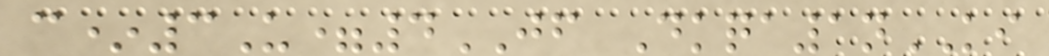c*3U=4JF Dkqa1nKI
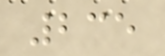235
